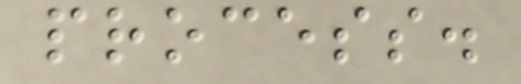process.
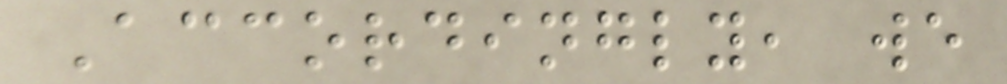Accordingly, we
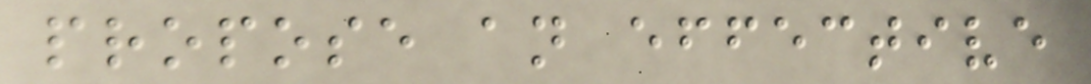propose an effective
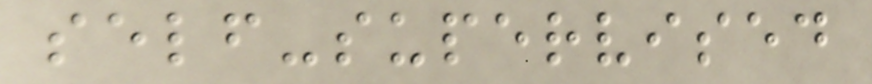self-supervised
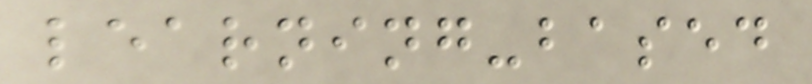learning-based
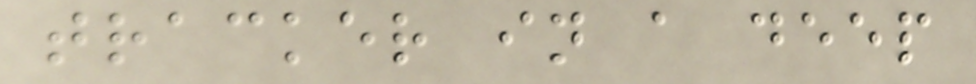tracker in a deep
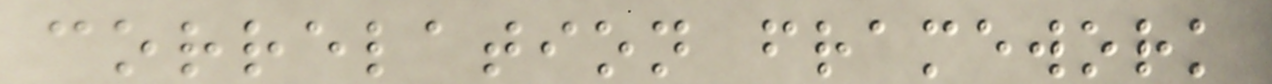correlation framework
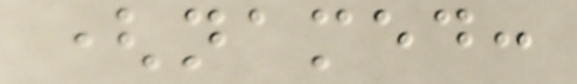(named:
